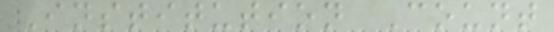Institution Count
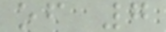of 7
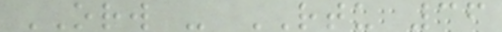ORW - RTU 36
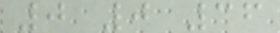0 0 36
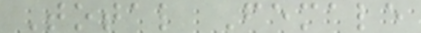Total Female
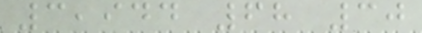3,944 68 30
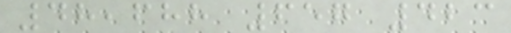48,688 657 423
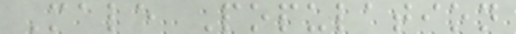Male Population
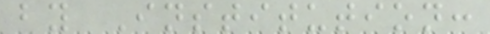by Institution:
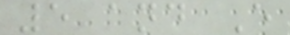5 and E
